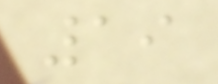19
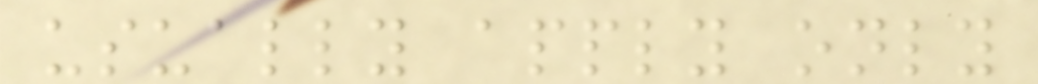usually apply only
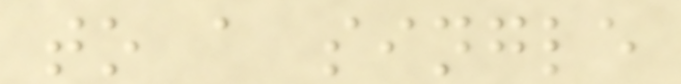to a single
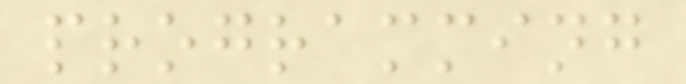programming
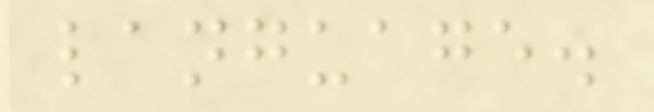language.
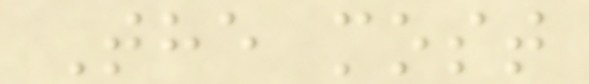The most
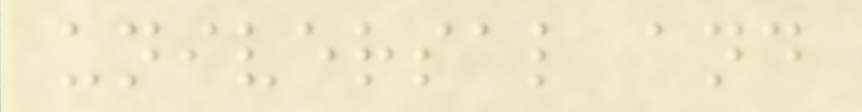universal and
